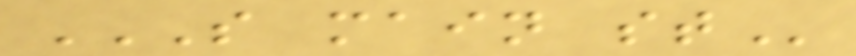S MAIN ST
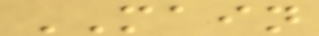MAIN
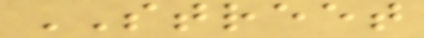STREET
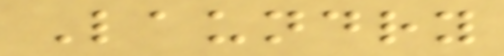Laundry
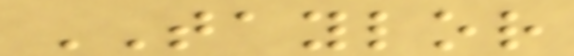TAYLOR
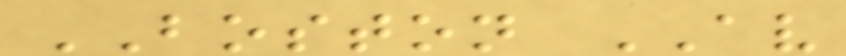BOSTON AV
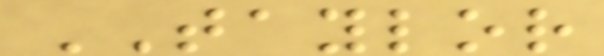TAYLOR
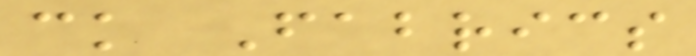ck Fabrics
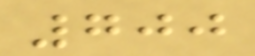700
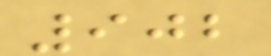902
